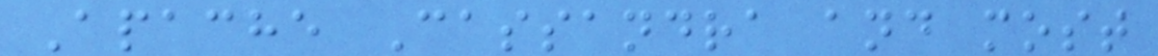Apache Cassandra and most
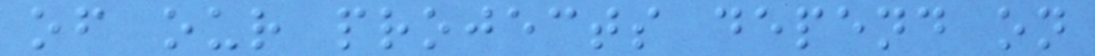of our projects depend on
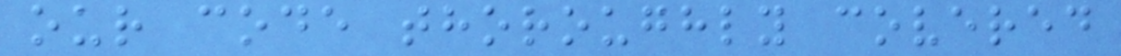our code thoroughly covered
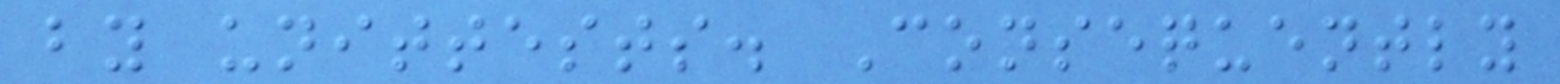by unittests. Consequently
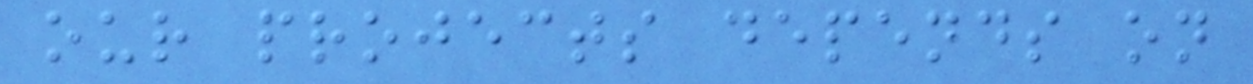our projects depends on
